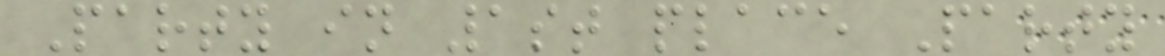Party in 1st place Party
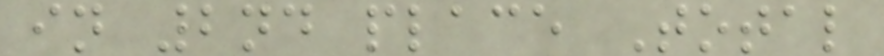in 2nd place Total
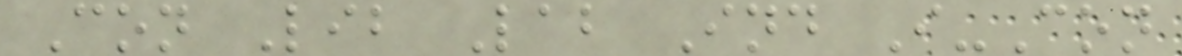Con Lib Lab Ind I-Con
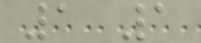1 1
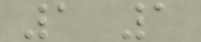1 1
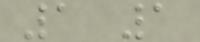1 1
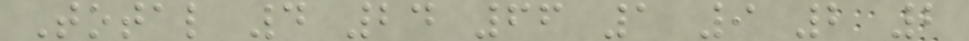Total 4 24 66 1 9 2 2
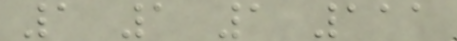1 1 1 111
